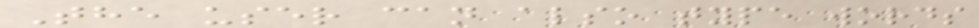The user can also type words
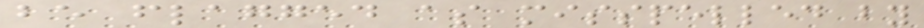be flagged as misspelled by
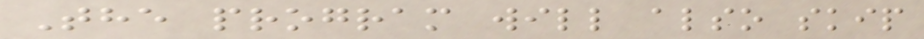The program will also skip
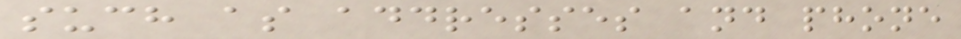such as addresses and phone
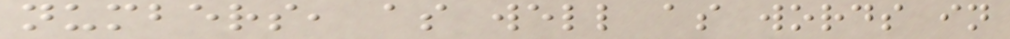numbers, as well as words in
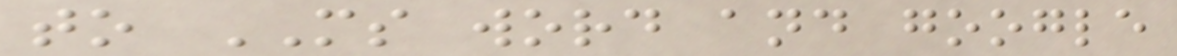to MS word and google
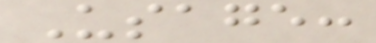Usage:
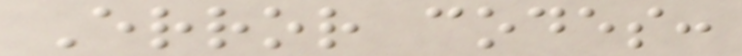Error codes:
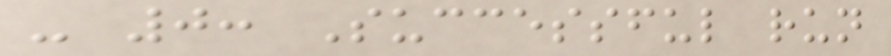- 0: Successful run
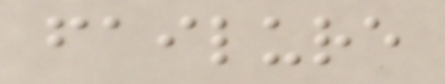failure
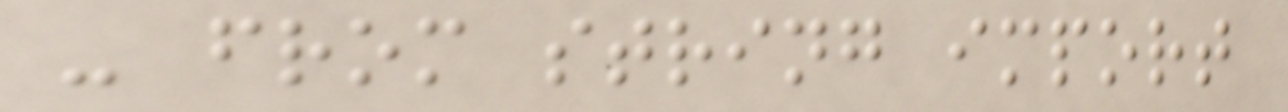- from string import
